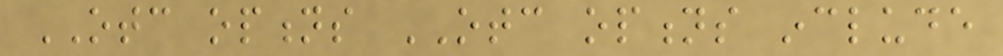OTC options OTC options include
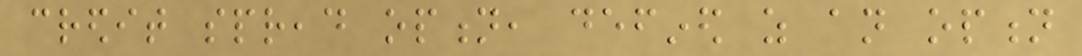credit spread option, defined as an option
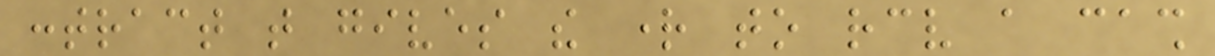contract that gives the right to receive a cash
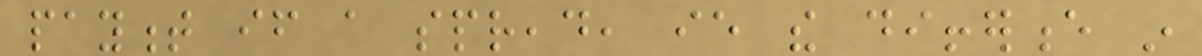payment if a spread, ie the difference in
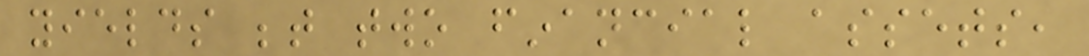yields between two financial assets,
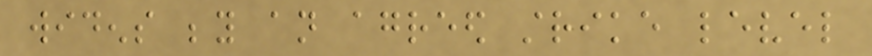widens beyond an agreed strike level
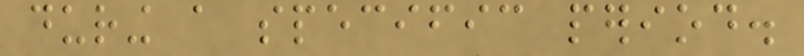during a specific period.
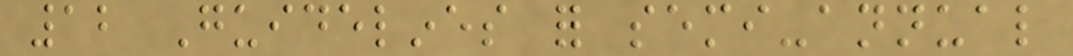12 Guidelines for semi-annual
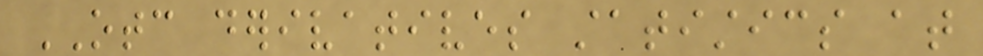OTC derivatives statistics at
